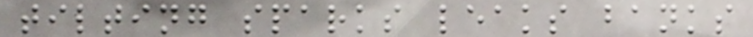tilting sparks leaks banks
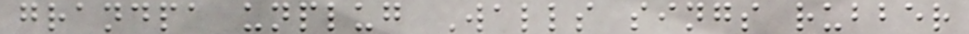grandpa unplug Walls sings rubber
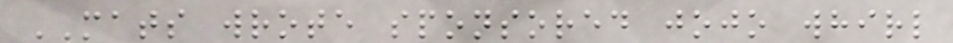MATS wrote sponsored jojo whirl
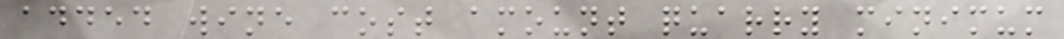added wine cost amount quarry minimum
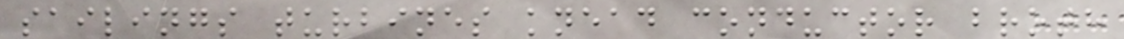sailings turbines knead conductor broth
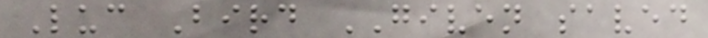Luc Bird GIVEN saved
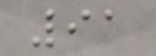91
